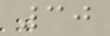30
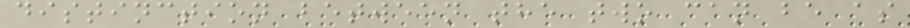distinction between the two can be as
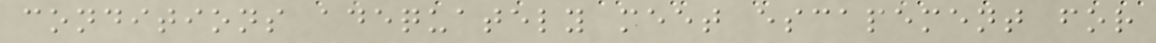conditions adequately meet escapement for
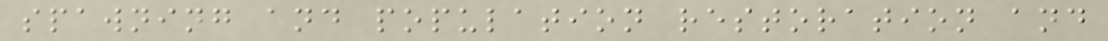spawning and population restoration and
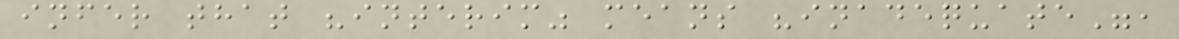infer that "interim" means "inadequate",
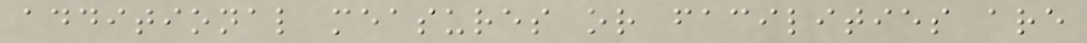additional measures or facilities are
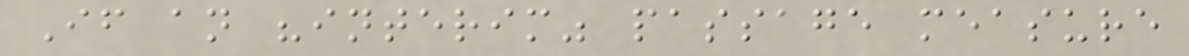If an "interim" passage measure
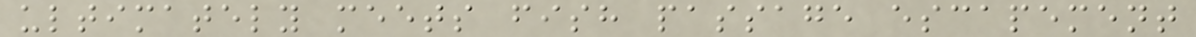ultimately meets fish passage escapement
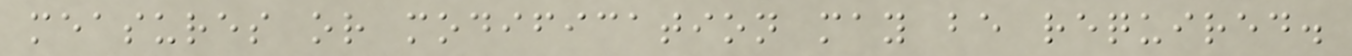measures or modification may be required.
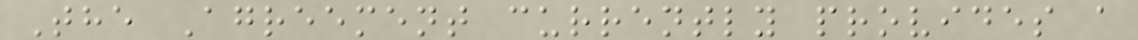The Agreement currently provides a
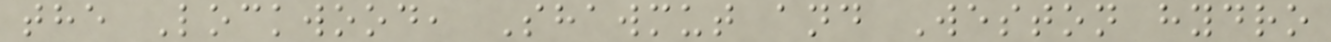the Lockwood, Shawmut and Weston hydro
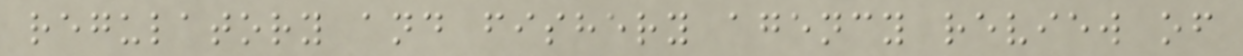regulatory and fishery agency review of
